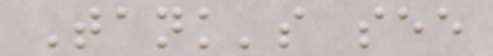Tank's see
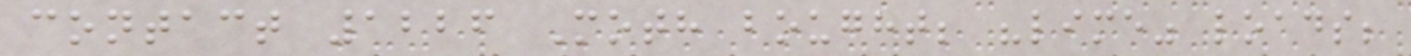contact 1226 Moth bought; "lime" loads;
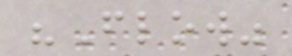"Flow"
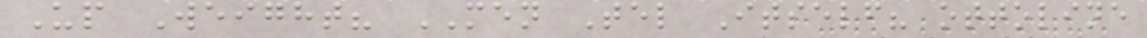Up Weight? MEN Tel Itself? ottoline
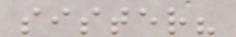sister?
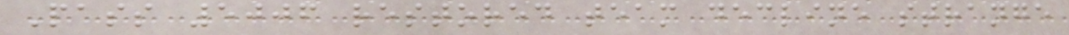Pass 5006 restored team decline strange
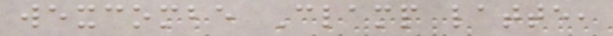wexcombe Clamp latte,
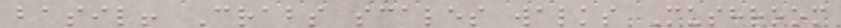basil! Crabs scales walks Mushroom
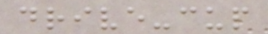drive-cup
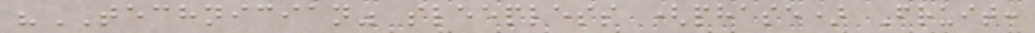"TECHNICIAN" sleepless (phase) Fruit:
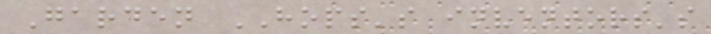Garden HOPS's inventors's
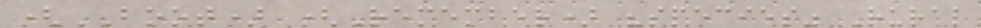(BOOT) (Remember) "species" Rural
